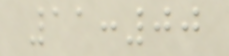11:00
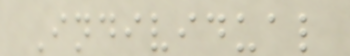Individual
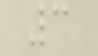3
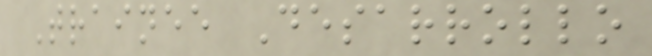Trainee Desarrollo
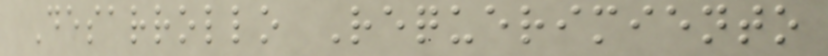Desarrollo Requerimiento
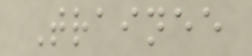Trainee
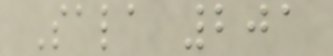Sala 201
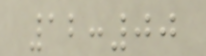12:00
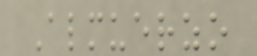Almuerzo
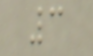3
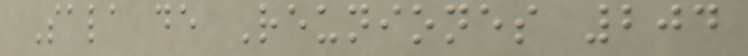Sala de Reuniones 204
